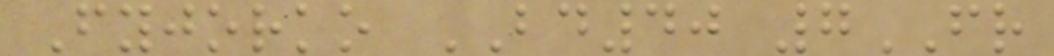Fyjorko BD40 7FR
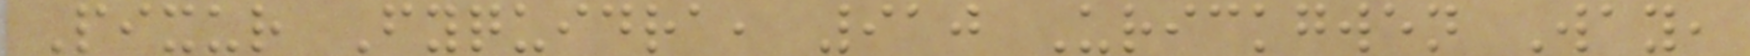Pixur Fyquidra, 910 Urickgwen Way,
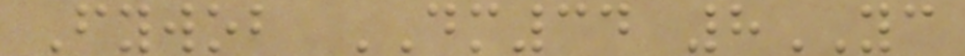Fywob DM34 8YC
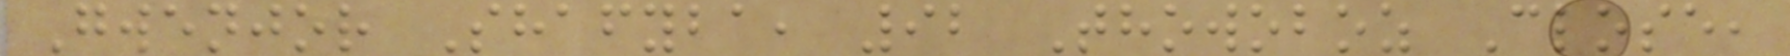Gwenjor Shafyba, 92 Thowoboz Close,
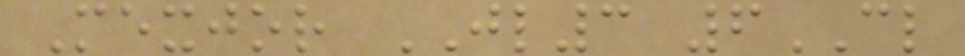Mexjor JL3 6CL
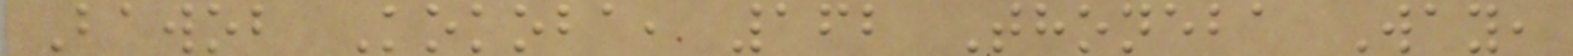Bawob Kokoba, 162 Thoneba Way,
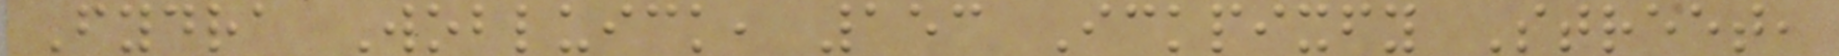Fydra Wobluick, 153 Ickpixfy Street,
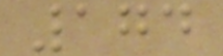174
